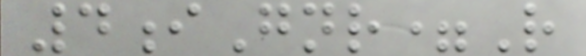4iGnr=R
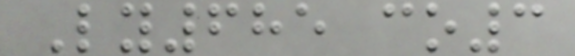Ly685 co3
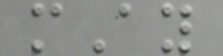mAy
